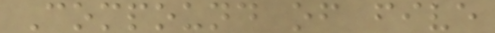Compound of five
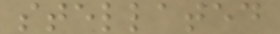stellated
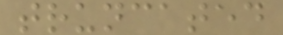truncated
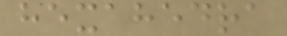hexahedra
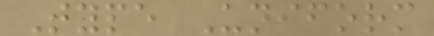Type Uniform
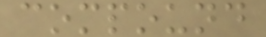compound
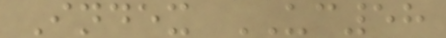Index UC58
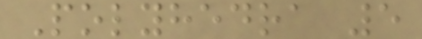Polyhedra 5
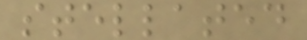stellated
